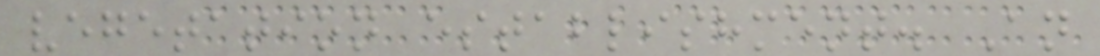vegetation establishment. An
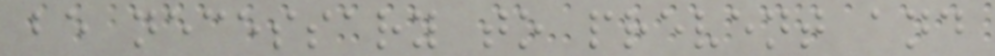be necessary to prevent and
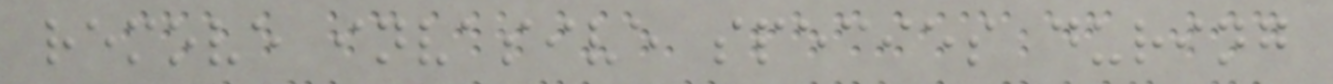remove invasive species during
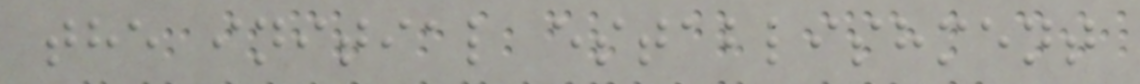the initial establishment
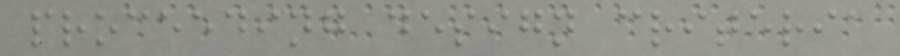proceeding design criteria
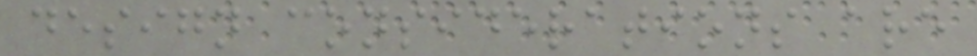design considerations are
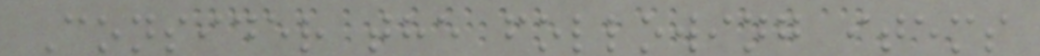Consider the following items
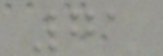71
